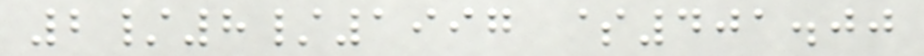2/8/1997 $401.00
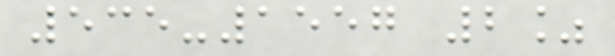535-1557 2%
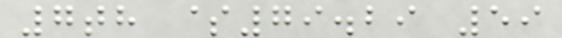7th $79.29 59
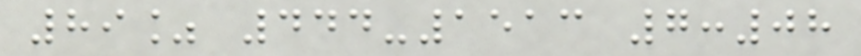89% 444-1513 7:08
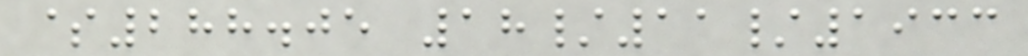$288.05 18/11/1933
